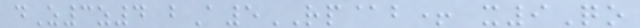dZ3z4 bA5RP@b+ x9Qo
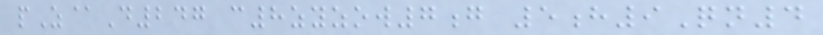pZ@D247 c8zyzow7g 5h9Qn4
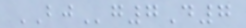BJg7D7
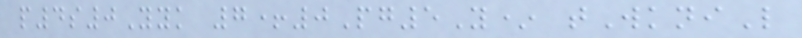p4s0Yyk 7+0Pg5Y* tWkniL
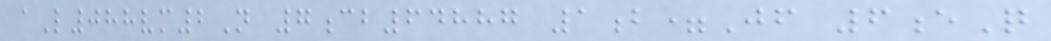aL088vm2N 7cb64887 1b=Jf 6eQ
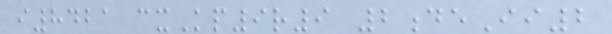i8421 cxKp9r9 2deIi2
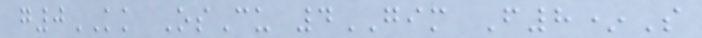g0KK OsCu 4GIM F8*S
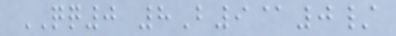QQ0 8B9@0/
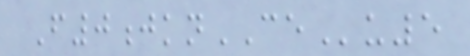F0jknCEu5
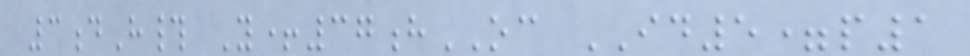3dH# Y+37hOC ID5=p1
